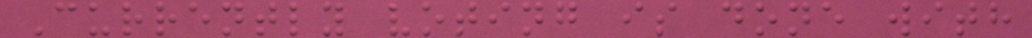Currently voting is done with
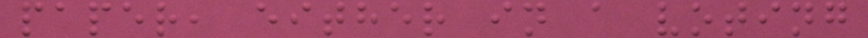paper, either in a voting
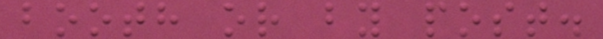booth or by post.
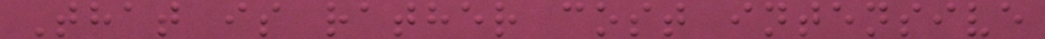That is rather cost intensive
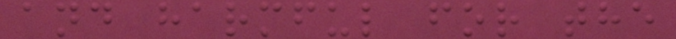and harmful for the
